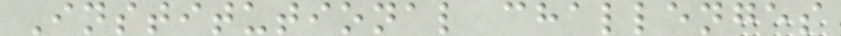Institutional challenges
